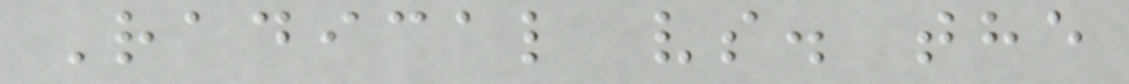Radical vs. the
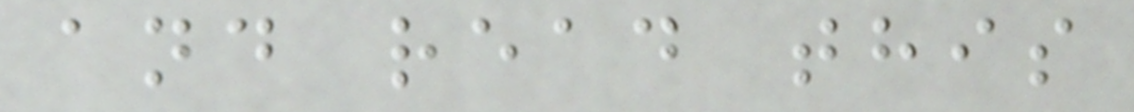and read this
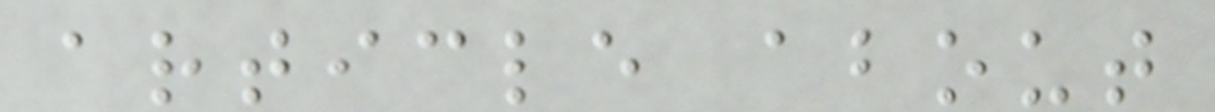article about
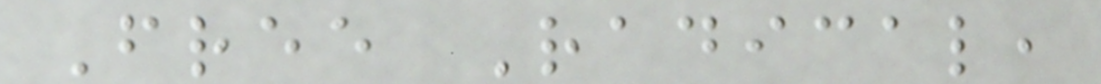Free Radical,
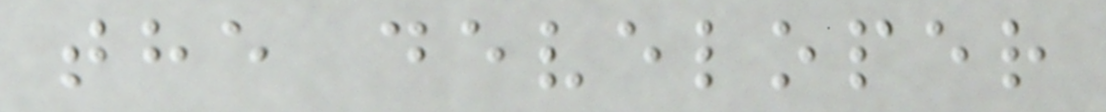the developer
